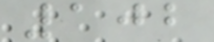102
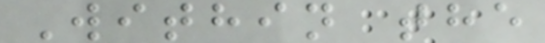Within the
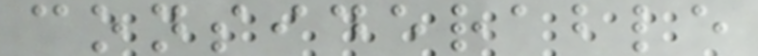considerable
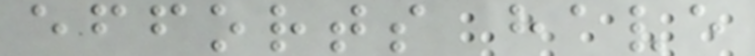efforts have
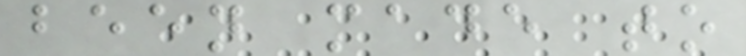been made to
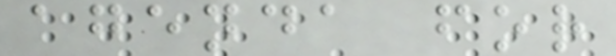agenda for
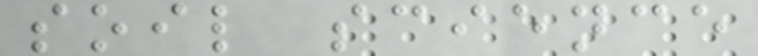soil science
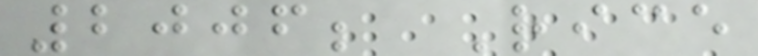2006; Rice
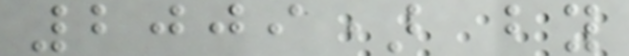2009) by
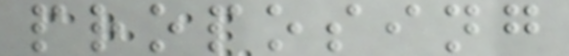proposing
